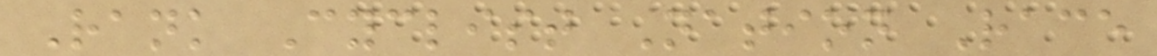Rank Cyclist Nation Race
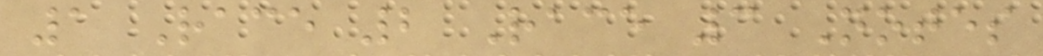1 Race 2 Race 3 Notes
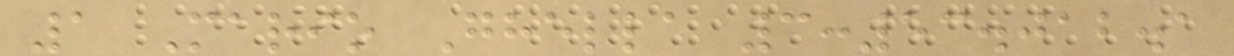1 Mario Ghella 3:53.012.1
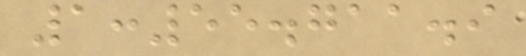1:55.711.9
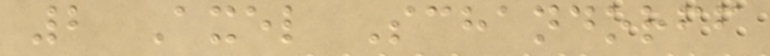2 Axel Schandorff
